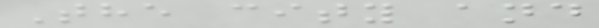The city and
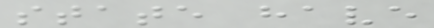state have
